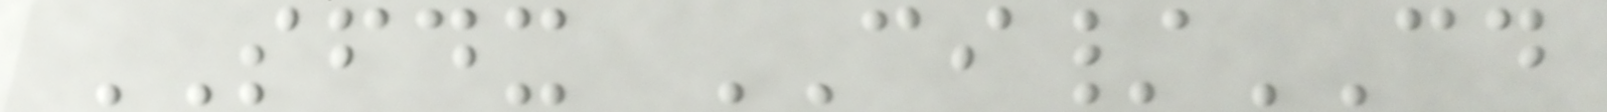SFDX CI/CD
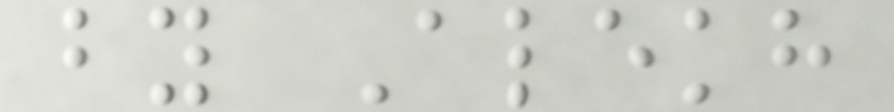by Alekh
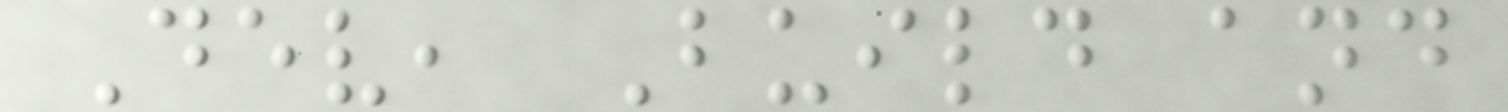Dev, Build and
